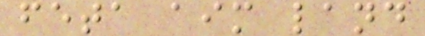feta aim land
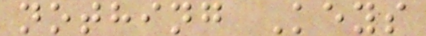nothing Keys
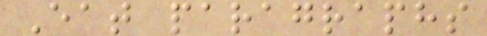Eat paragraphs
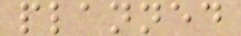planned
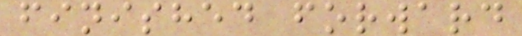finished forward
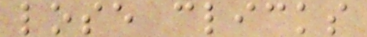lose clicks
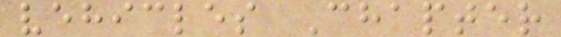vehicles Chapter
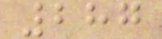287
